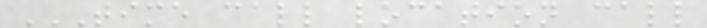TIME CALL LOCATION CALL
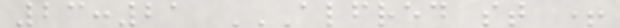23:21 ALFRED ST +
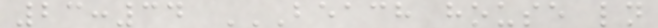23:34 BEACH HOUSE LN
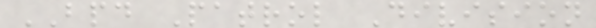BPD Patrol Division
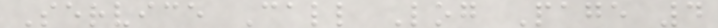Service Call Log Page 4
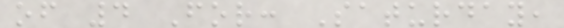of 4 For: Saturday,
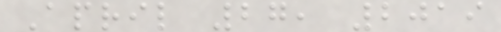April 27, 2019
